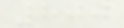800
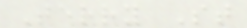Terry St
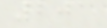201
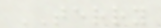TERRY
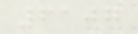6107
